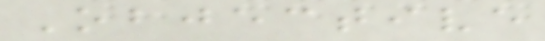Objective
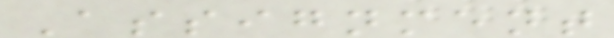Assignment
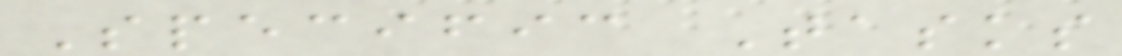Specific Tasks
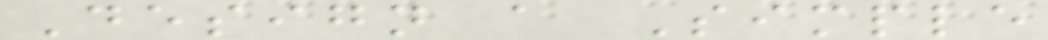Design a Simple
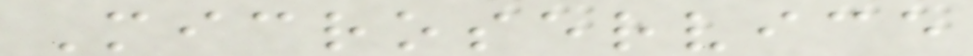Microservice
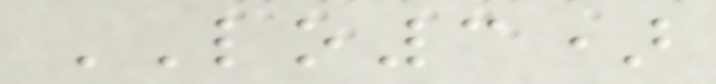LO3)
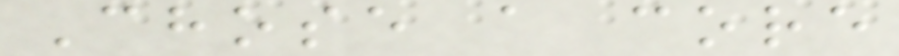Chose a core
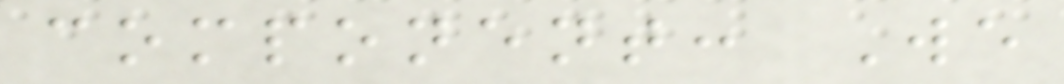component: We
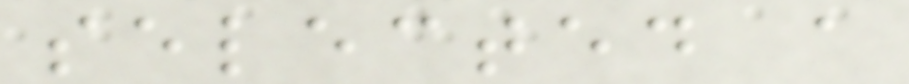selected a
